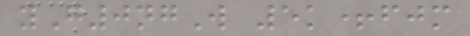yG0ngW 5k+fjm
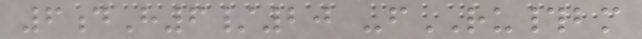6dH6/20 -fRU#bm
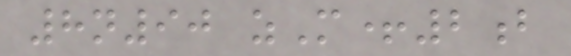8n90 zM+2b
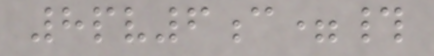8pv6c=#
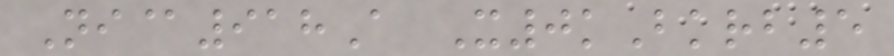Ni@918A X0kBkrb5
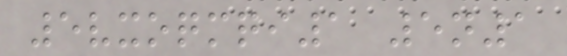5vxoqmqi1 5n1
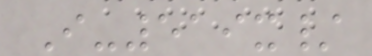I-519x/
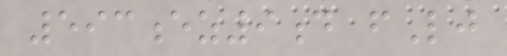593ez9d fLj
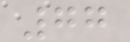77
